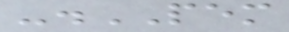-.PEM
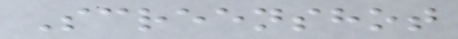Screenshot
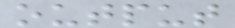output
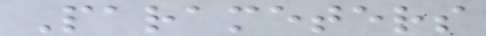Parameters
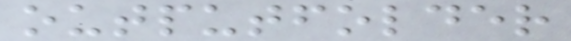outputfolder
